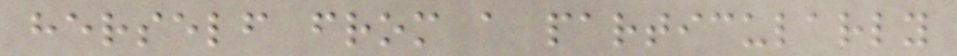herself from a particularly
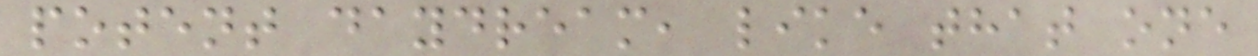potent daydream, like that one
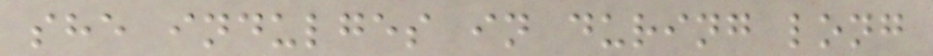she indulges in during long
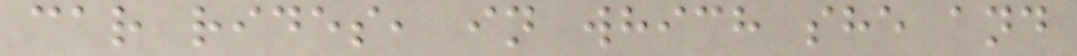car rides, in which she and
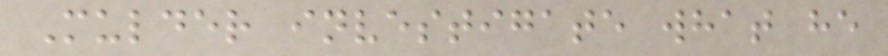Mulder investigate what he
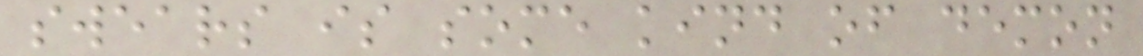swears is some kind of demon
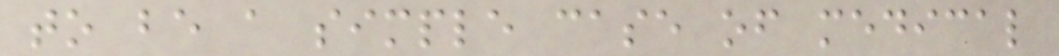to be a simple case of medical
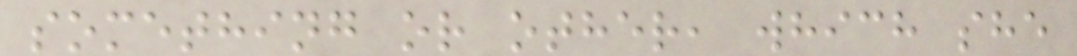something or other, which she
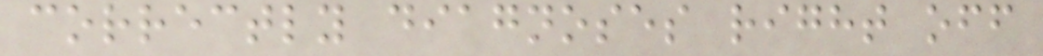correctly diagnoses right off
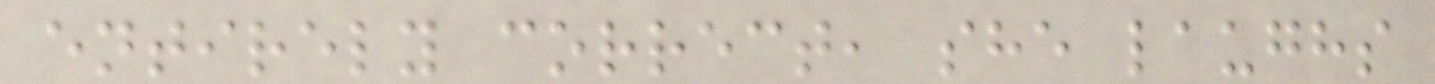entirely correct, she laughs
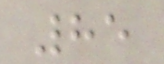85
